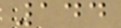144
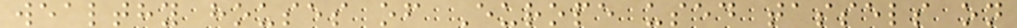wealthy houses of Europe used tassels on
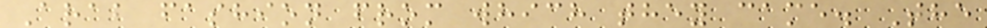Arab fashion from which they came. The
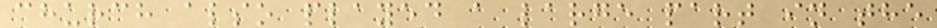church also played a large part in the
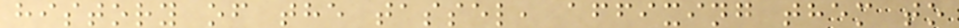history of the tassel, affixing them to
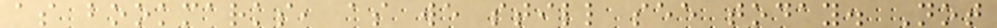as bookmarks, as we still see today. Not
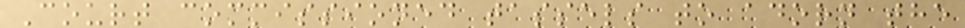Court commissioned tassels to adorn the
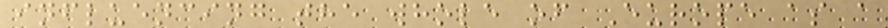influencing the whole of Europe as a
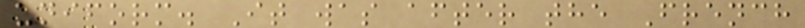uniform. It was after the French
